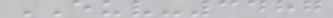EUV-3487
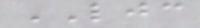LJC
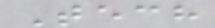Tech
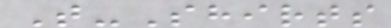T-Shirts
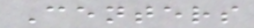Centers
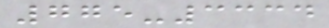775-3334
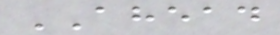AHEAD
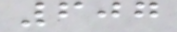607
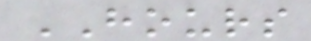HOURS
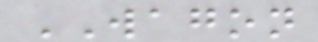WAGON
